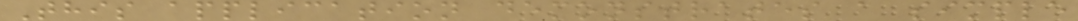This application demonstrates a simple
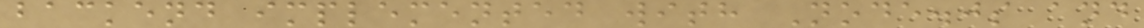backend implemented with Node.js and
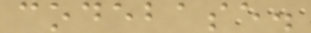codebase.
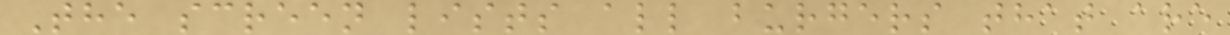The screen lists all burgers that are
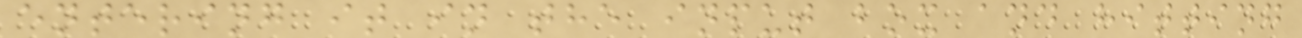entering it in the input box and hitting
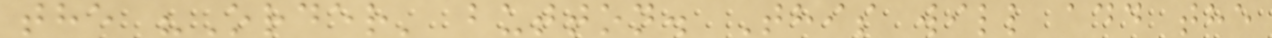the "Order' button. This will add the
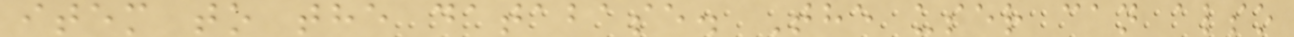item to the database. The user can also
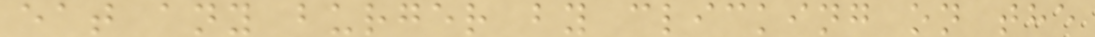eat any burger by clicking on the
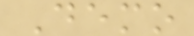Demo
